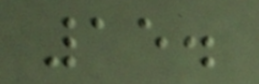15.
